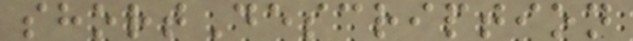shortDescription
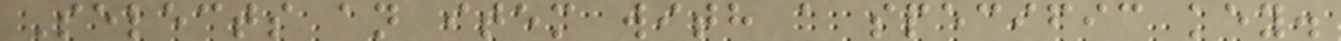Selects an item with a specific key.
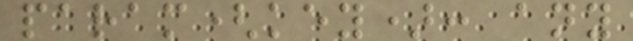param(key): any
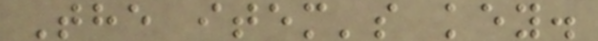The item's key.
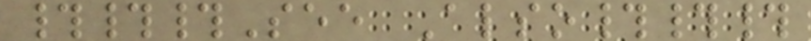###See Also###
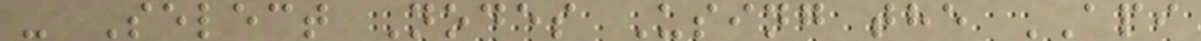- Select Nodes Using the API
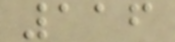116
